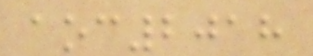aoc2018
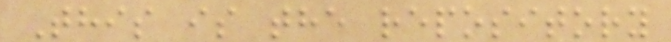This is the repository
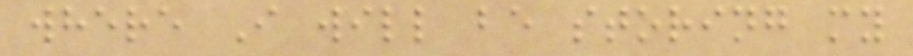where I will be storing my
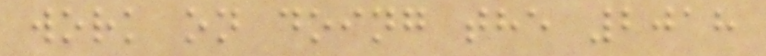work on doing the 2018
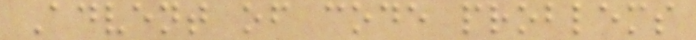Advent of code problems
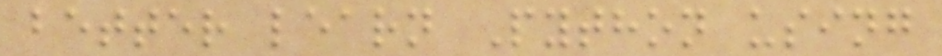better learn Python using
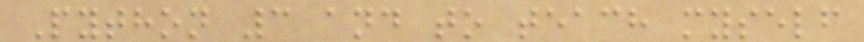Python 3 and to teach myself
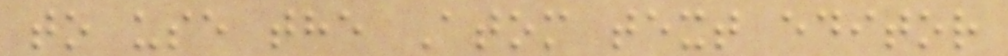to use the Atom text editor
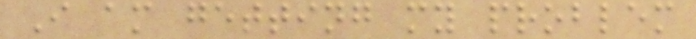I am getting my problem
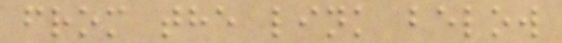from the link below
